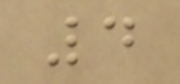4
